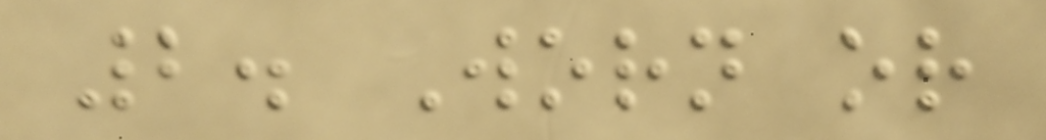2. Worn or
